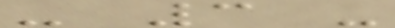- 3 -
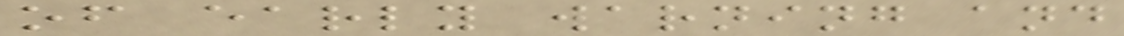of early warning and
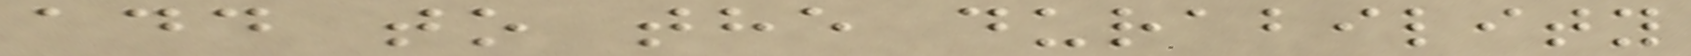add to the durability
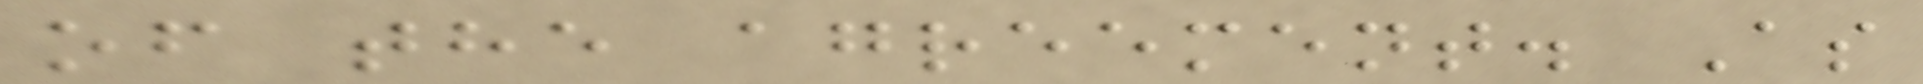of the agreement. As
